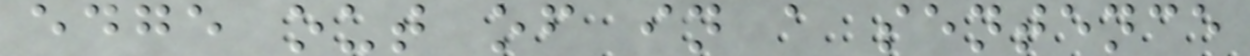edge out of in a sentence
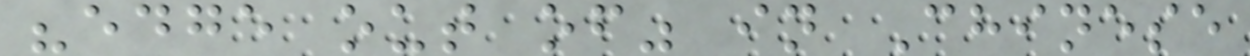"edge out of" in Chinese
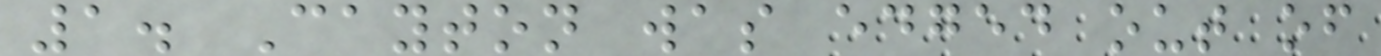1. Cayton was edged out of
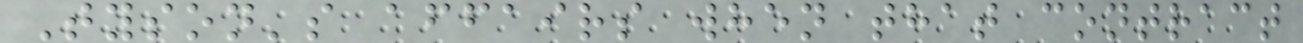Tyson's affairs when that contract
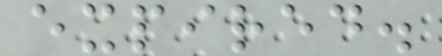expired.
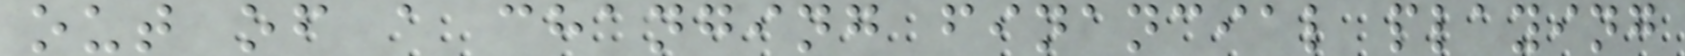out of a changing financial playing
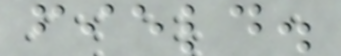field.
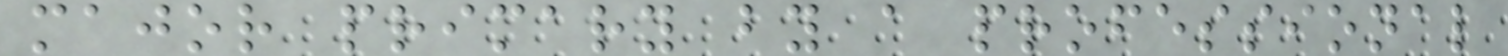major primary by a professional
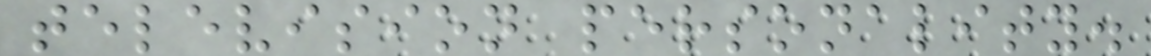television personality.
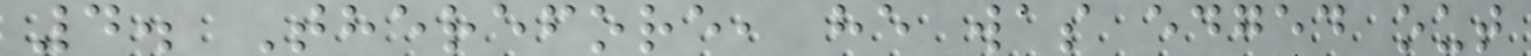4. Therefore, he was edged out
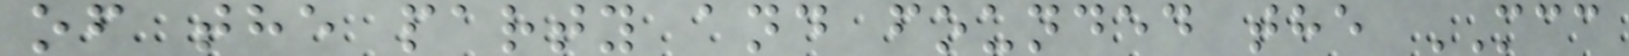of the party and founded the MCC
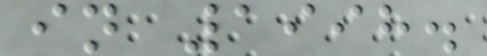in 1998.
